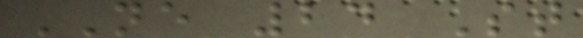NE 24 St
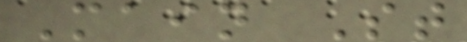Main St
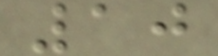10
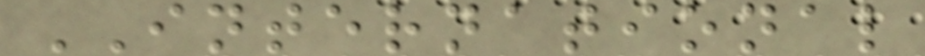INTERNATIONAL
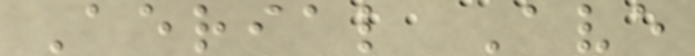Aerial Ave
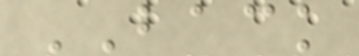BACK
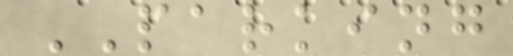PARKING
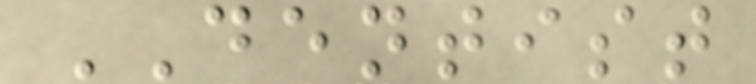DENTIST
